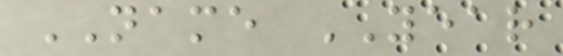NAME YEAR
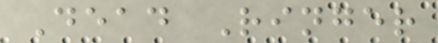Dead Ringer
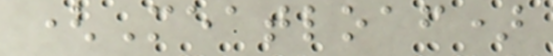(Meatloaf)
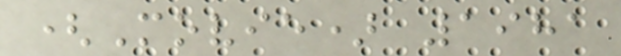(Movie) 1981
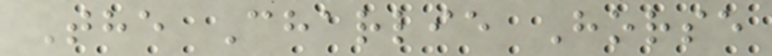The Charlie Horse
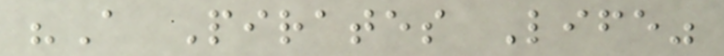"A Pirates Life"
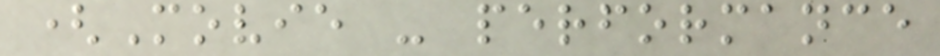(Movie - performance
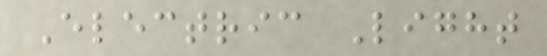Electric Light
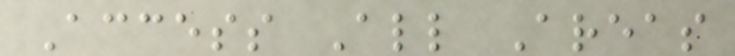Access All Areas
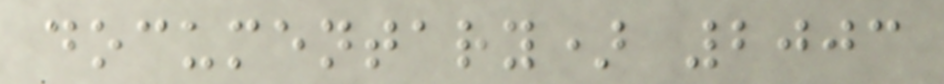documentary) 2003
